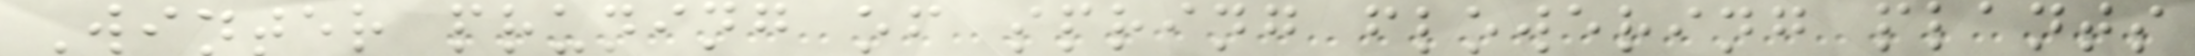Winter pruning of spring flowering plants
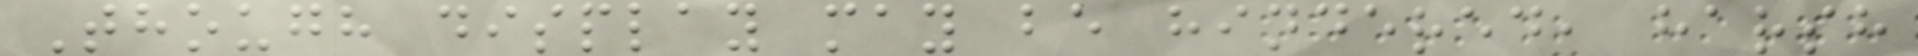Though display may be hindered, harsh
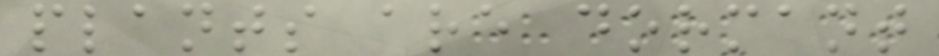plants are dormant
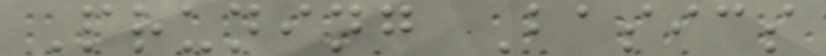Pruning Basics
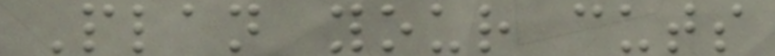Plan your cuts
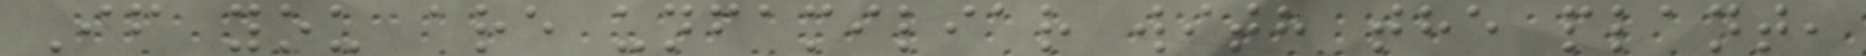If you are unfamiliar with the plant,
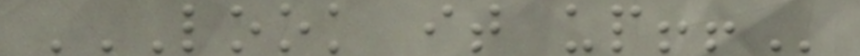LOOK IT UP!!
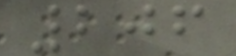206
